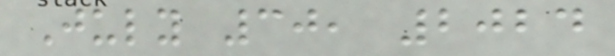July 30, 2024
